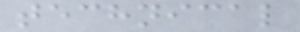technical
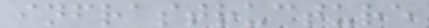infrastructure
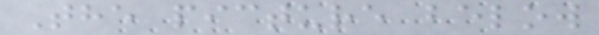The picture below
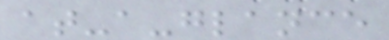at-a-glance
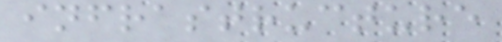infrastructure
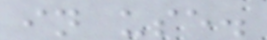in use.
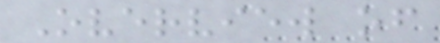Overview of
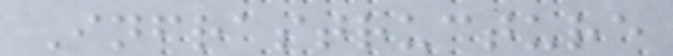Infrastructure
